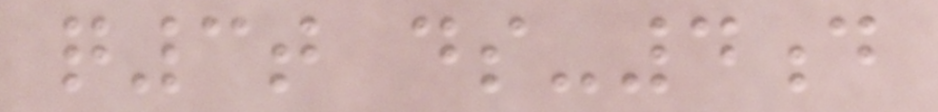q3t ds-4d
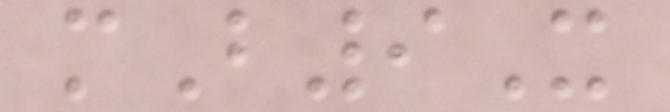mB9X
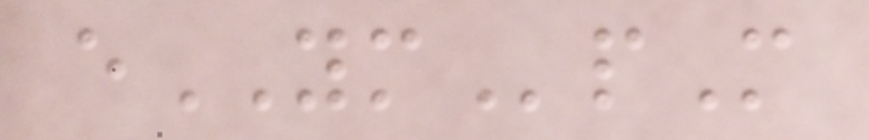eYMpM
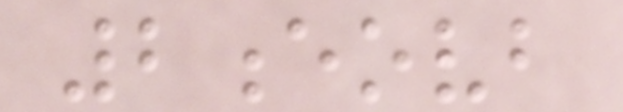2eovb
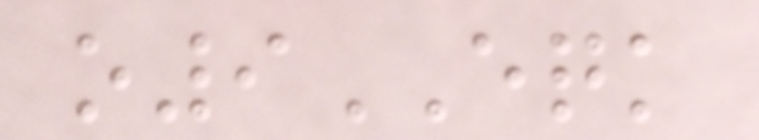o9EQK
